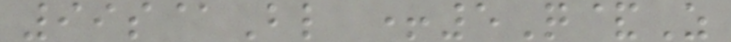99s@Bl +5Q&Z
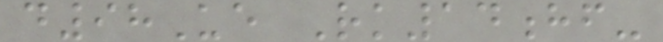d98Ue Rk14hf-
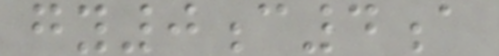gy0c4a
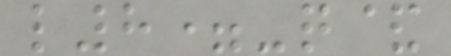l8=-q&
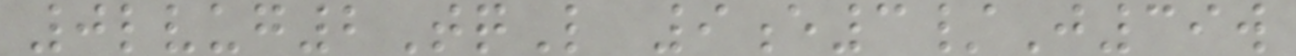0lvug2TqL 9e3/J39w
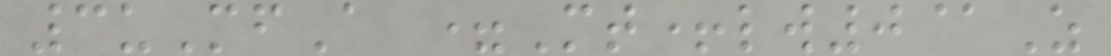3uMfA =Mt+lw0@Z
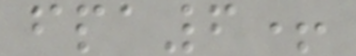fpa6+
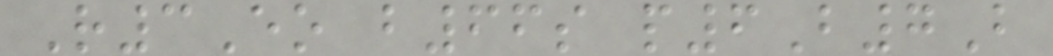R3Eo b66s p6B7B
